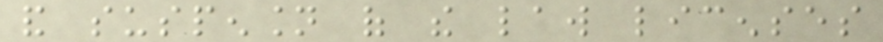and suspension of the law licenses
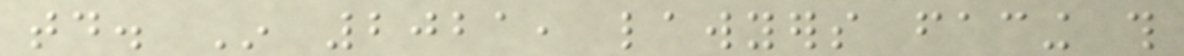today. In 2021, lawyers facing this
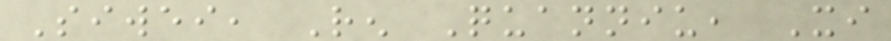Siwei, Ren Quanniu, Xi
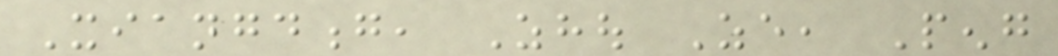Xiangdong, Zhou Ze, Peng
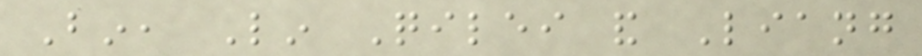Bin, Lin Qilei and Liang
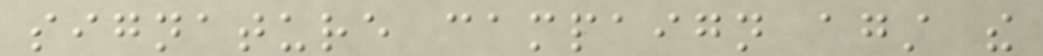signature campaign against the
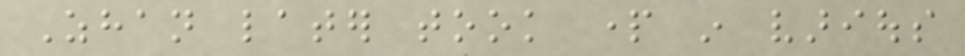Zhan later took part in various
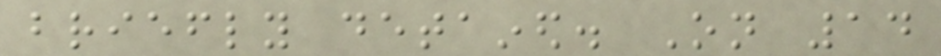briefly detained. On 14
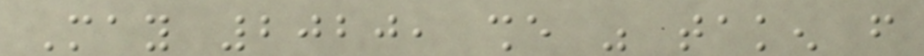May 2020, she was taken from
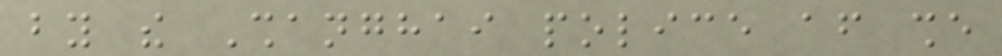by the Shanghai police after she
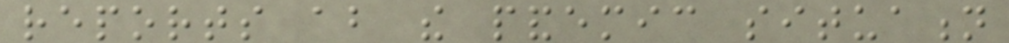reports about the pandemic situation
